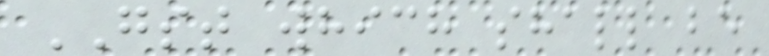GST which shall be
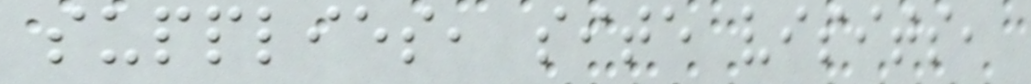supplies, site visits,
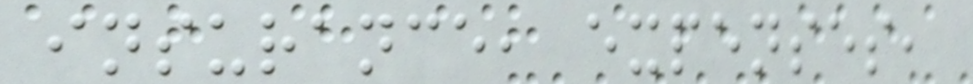insurance, expenses,
